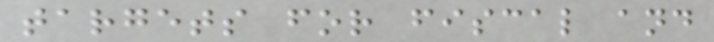targets for fiscal and
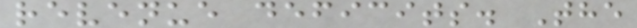revenue deficits. The
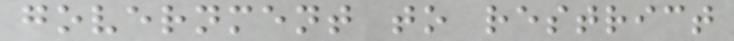government to restrict
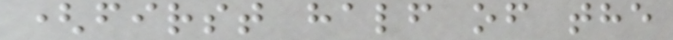(first half of the
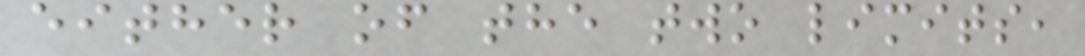either of the two limits,
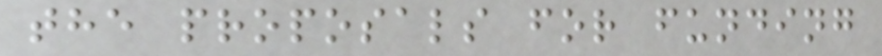the proposals for funding
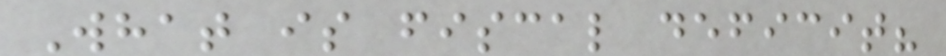What is fiscal deficit?
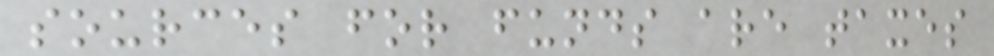sources for funds are taxes
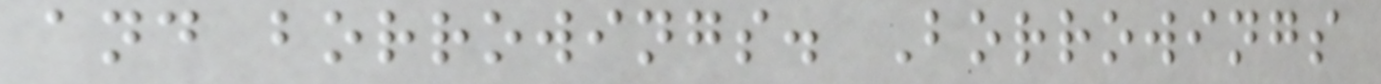and borrowings. Borrowings
